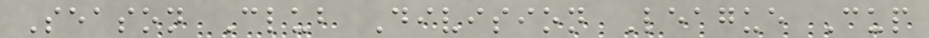Season Club Division League Cup
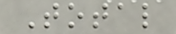Total
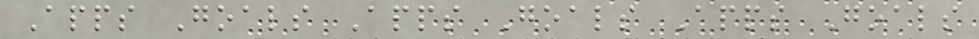Apps Goals Apps Goals Apps Goals
